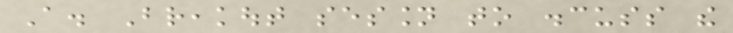A. Breakout session to discuss the
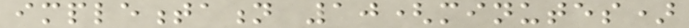implementation 10(minutes)
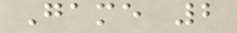Game 2
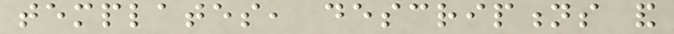templates, descriptions and
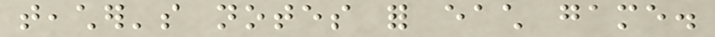teacher's notes for each game.
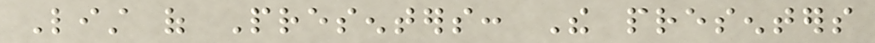List of Presenters: The presenters
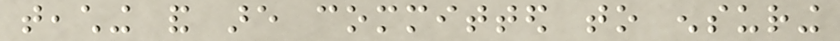teaching and are committed to ensuring
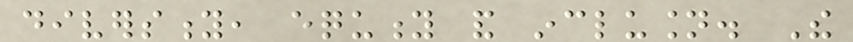diversity, equity and inclusion. The
